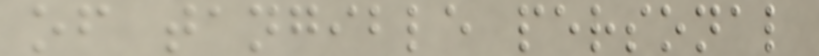of tangible personal
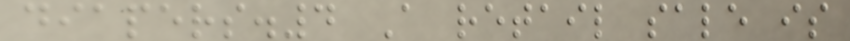diapers.4 A retail sale is
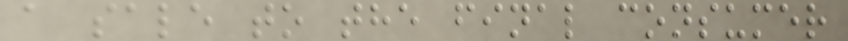a sale to the final consumer
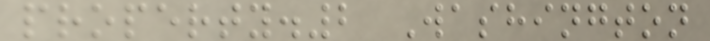property.2 Washington
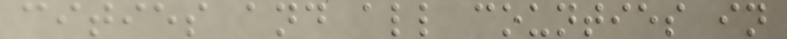cities and all counties in
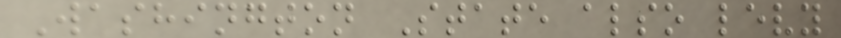Washington State also levy
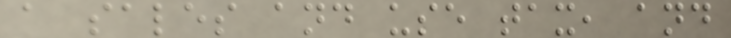a sales and use tax, and
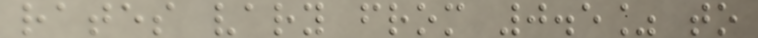rates vary from 0.5% to
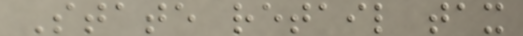State retail tax
